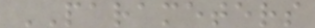PARAMETERS
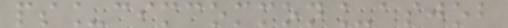ps_cimcommon_asjob
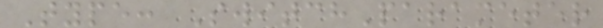Type: SwitchParameter
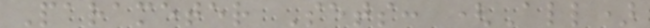Parameter Sets: (All)
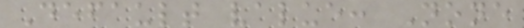Default value: None
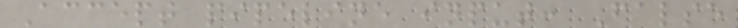Accept pipeline input: False
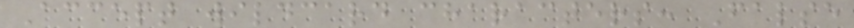Accept wildcard characters: False
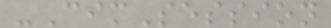-CimSession
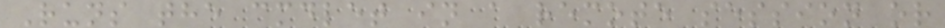Runs the cmdlet in a remote session or
